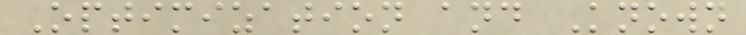Optimization and Known
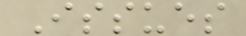Issues
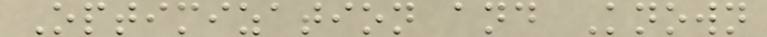Optimization and Known
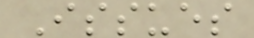Issues
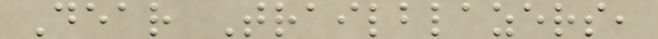Dear Trailblazers,
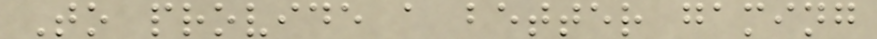To provide a better gaming
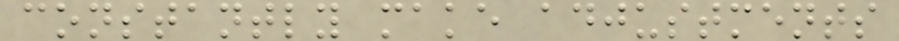constantly make adjustments
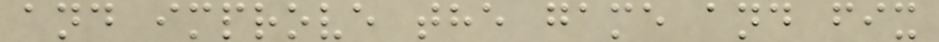and improve the game and fix
